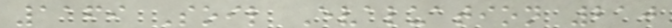1169 Soil Evaluation 210
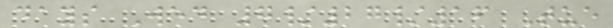days Wed 7/27/16 Tue
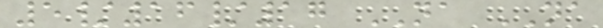5/16/17 NA NA
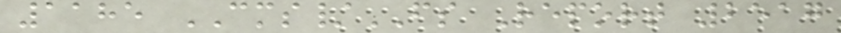1185 CMS/FS Report 2517
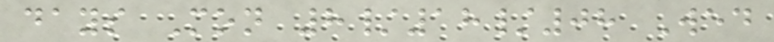days Mon 8/18/08 Wed
